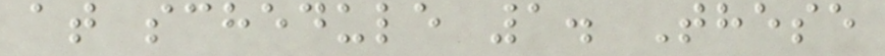at schedule 1. These
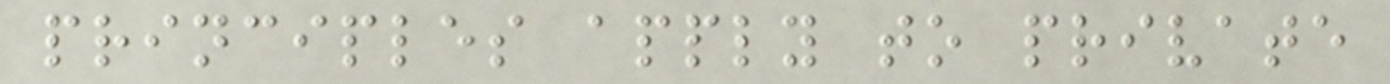principles apply to private
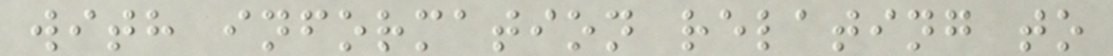with information relating to
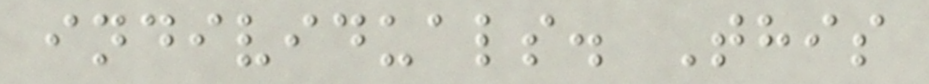individuals. This
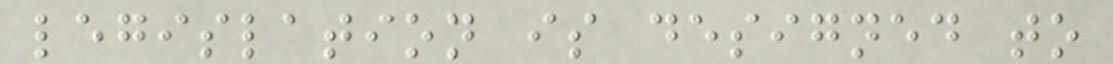legislation is designed to
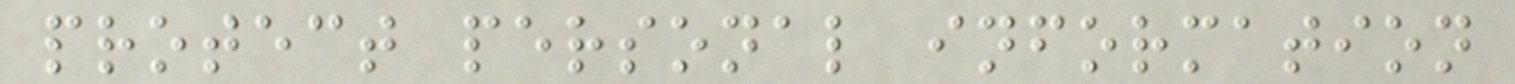protect personal information
